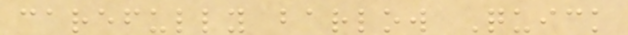carefully barlow Quick
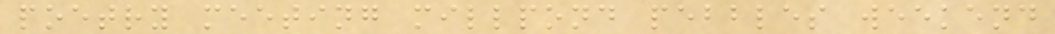poetry meeting millpond pebbles weekend
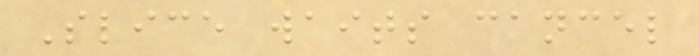Slice waits cancel
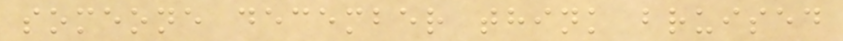someone december think bruised
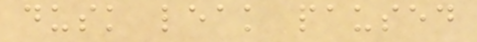dusk leak paused
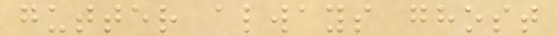gutter always ghost
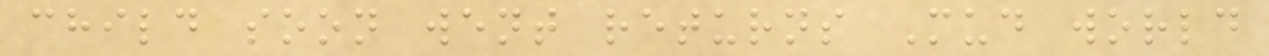child soon went returns Mud world
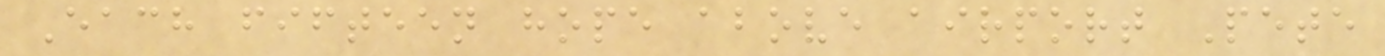Each fifteen hope above airport Pete
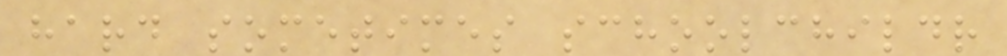hard sometimes schoolchildr
